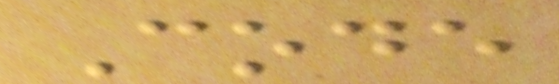Code
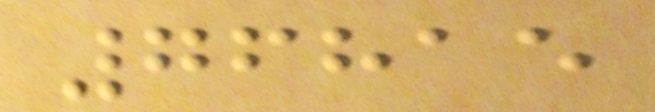76815
